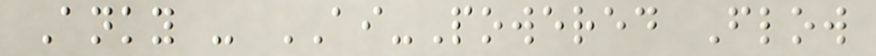Anky - AI-Powered Flow
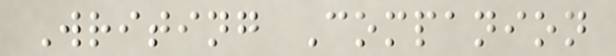Writing Companion
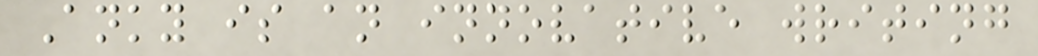Anky is an innovative writing
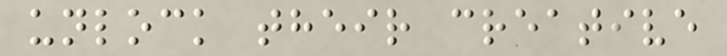unlock their creative
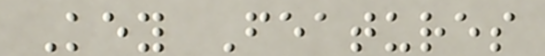Key Features
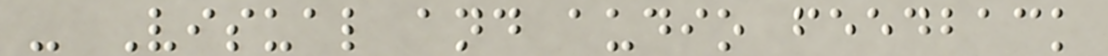- Visual and audio feedback
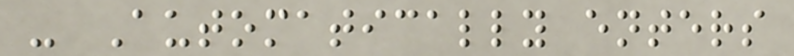- Automatically enters
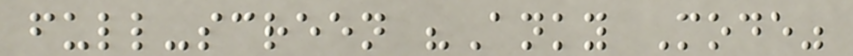full-screen "Anky Mode"
